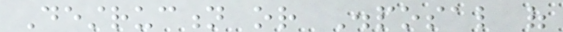Destruction or Disposal of
